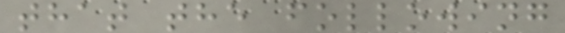that the following
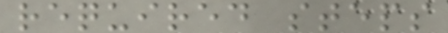required steps
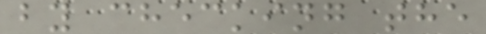by checking the
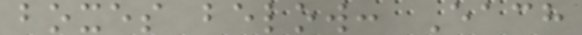boxes below: Each
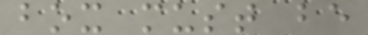box must be
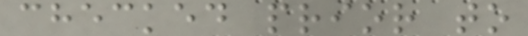checked prior to
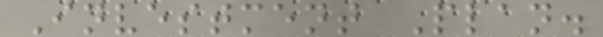Investment Plan.
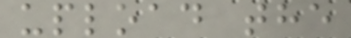upload the
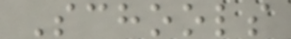Schools
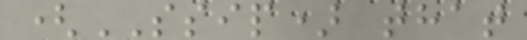(SSIP) that
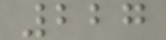227
